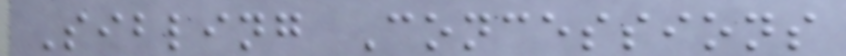Sibling Concessions
